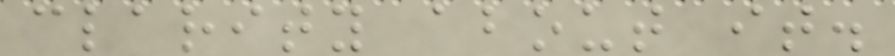clarity about it.
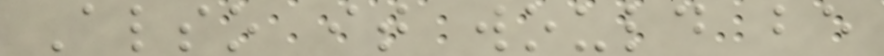Also it would be
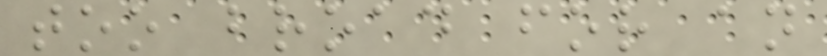too broad for an
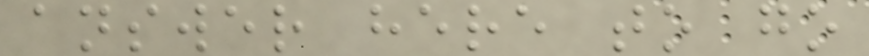answer here to go
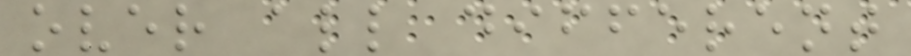over all different
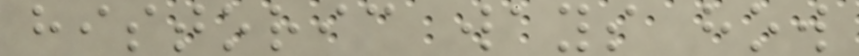historic ways how
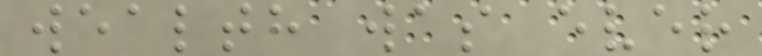wealth was ever
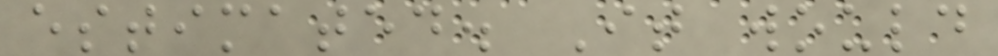estimated. It would
